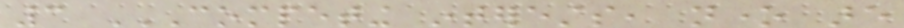3 COMPETING INTERESTS, NONE ARE
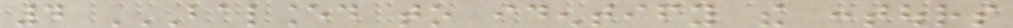4 BALANCED TO IDENTIFY THE CONTOURS
